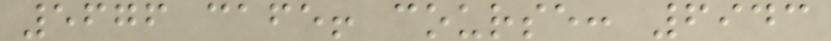5676 cafe! course: 6943
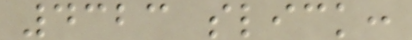4323 slick:
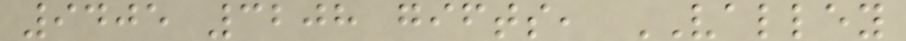9405 3208 gifts, VALLEY
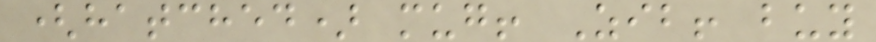(hatched) mug! Zib! buy
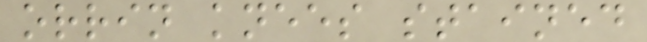orrin knees stained
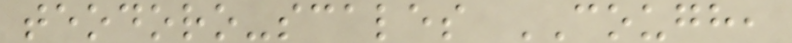teodoro-scales COUGH,
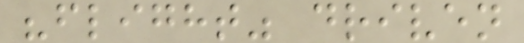"flight" driven
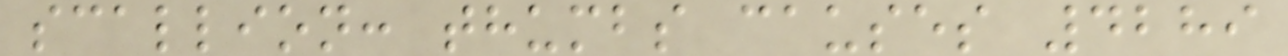scallion: thumbs causes 4289
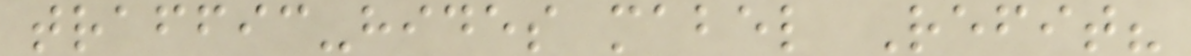traffic-hides mabel Refit?
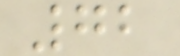72
